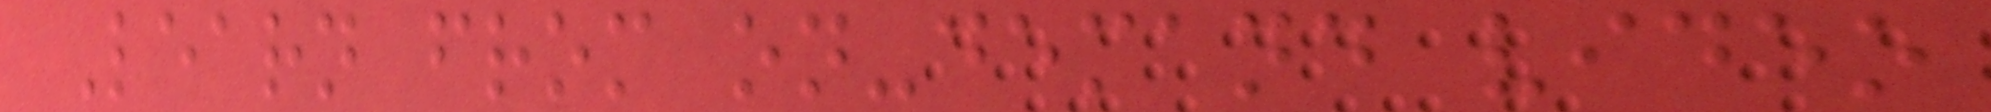Learn from on-demand video
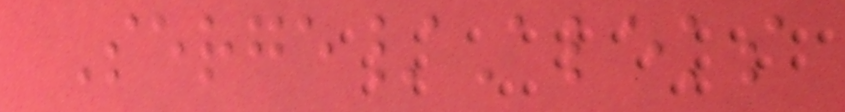Serge/Aleks
